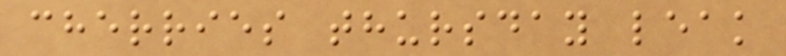cherries thursday leak
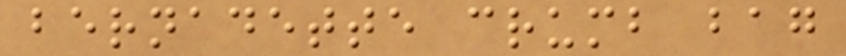bernadette crumb bag
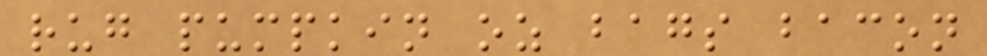rug pumpkin oz bags bacon
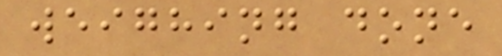weighing done
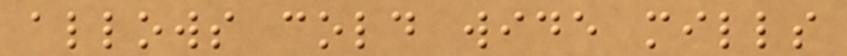allows cold wide mills
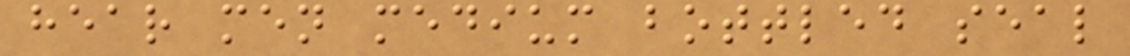hear men medium bottled seal
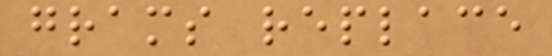grams replace
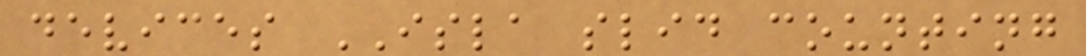devices ISLA slid counting
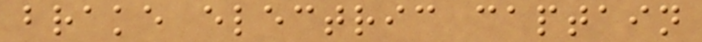brake electric captain
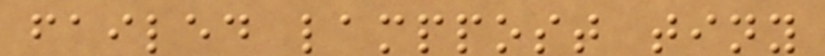failed lamppost tiny
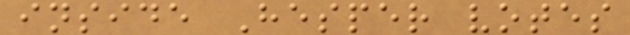inside Hesper votes
